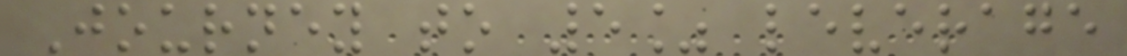Journey to 5% leverage
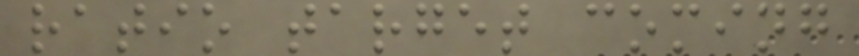ratio target coming
